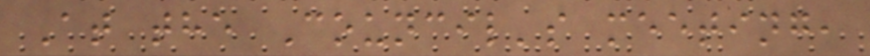At the Council's meeting,
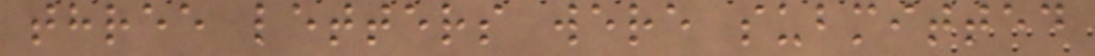three letters were submitted
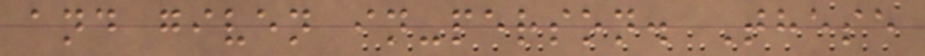and given in-person. These
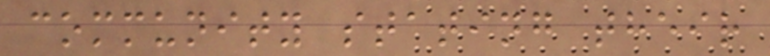community stating their
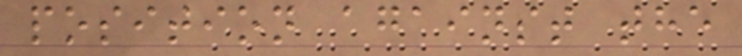position against the
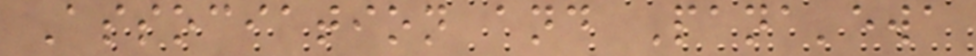Association and Pana'ewa
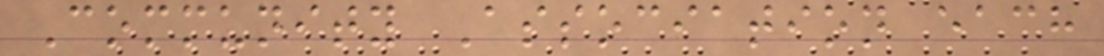Community Association each
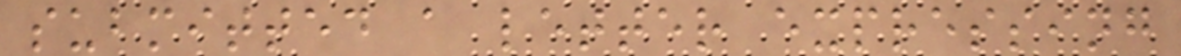submitted a letter expressing
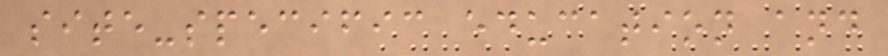site-specific education and
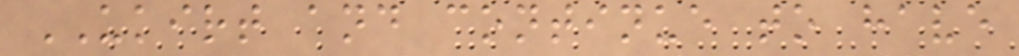UKIRT and continue to have
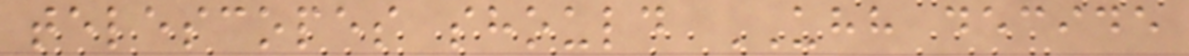telescopes should UHH decide
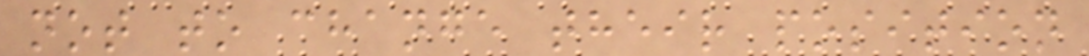not to change their position
